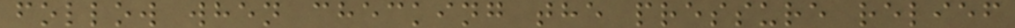follow when checking the pressure relief
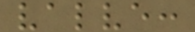valve:
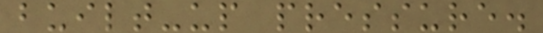built-up pressure.
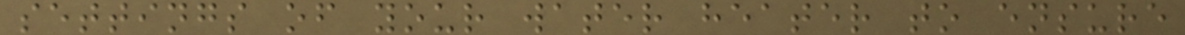settings of your water heater to ensure
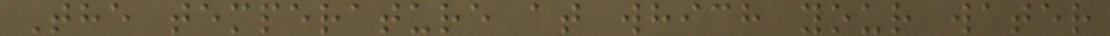The temperature at which your water
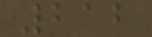212
